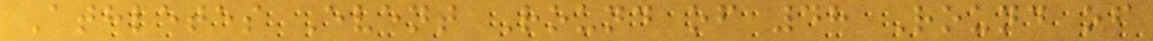Athletes Event Round of 48 Round of
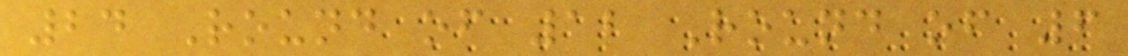24 Round of 12 Round of 6
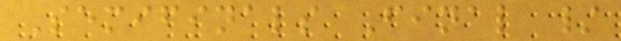Semifinals Final /
